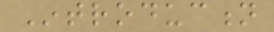Introduction
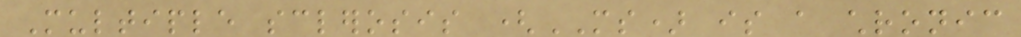Multiple sclerosis (MS) is a chronic
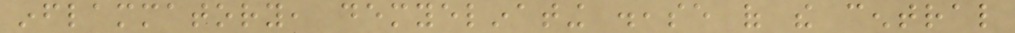inflammatory, demyelinating disease of the central
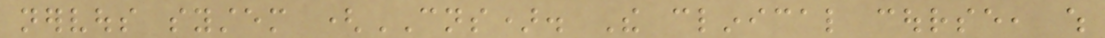nervous system (CNS). The clinical course, which
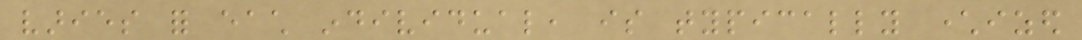varies for each individual, is typically characterized
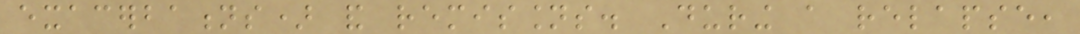exacerbations) and remissions. During a relapse,
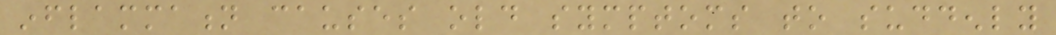inflammation causes old symptoms to suddenly
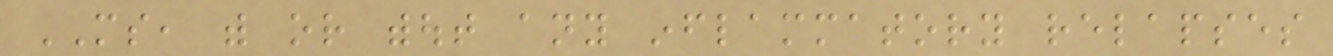MS, with or without any inflammatory relapses
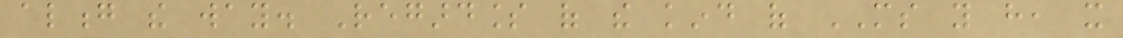along the way. Regardless of the kind of MS you have, it
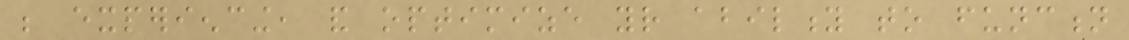be experiencing, and optimize your ability to function
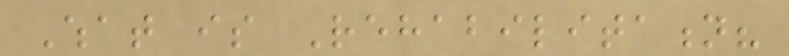What is Rehabilitation?
